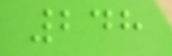248
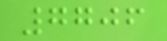7706
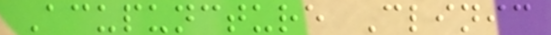Acupuncture Clinic
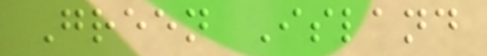Green Island
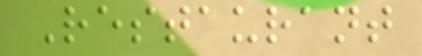Restaurant
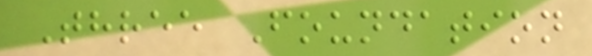Three Foundation
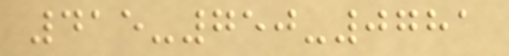415-750-0781
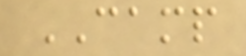CAMP
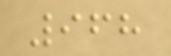968
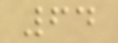64
